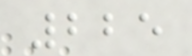225
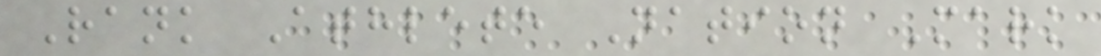Rank Athlete Nation Mark
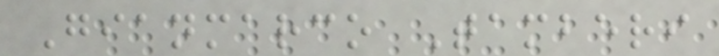Gianmarco Tamberi
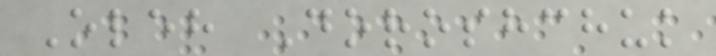Oleh Doroshchuk
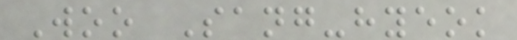Woo Sang-hyeok
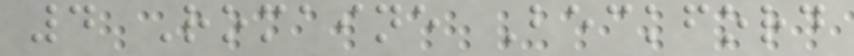4 Romaine Beckford
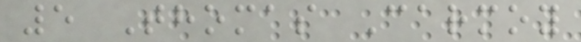5 Thomas Carmoy
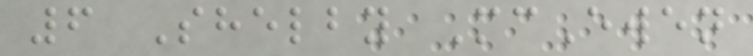6 Shelby McEwen
